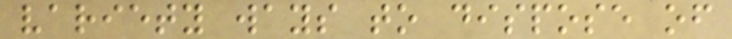variety ways to dispose of
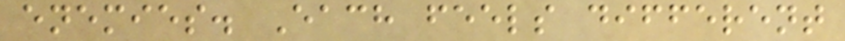enemies. Each feels different
